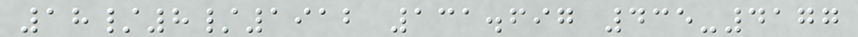18/8/1912 131.697 435-4177
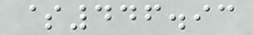$446.93
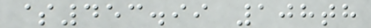$453.99 108th
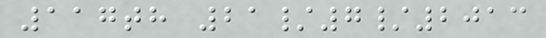117th 21/7/2013
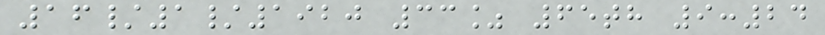16/1/1920 33% 65th 9:24
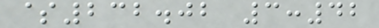$232.02 3:42
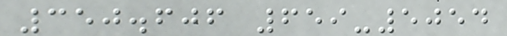350.606 659-5054
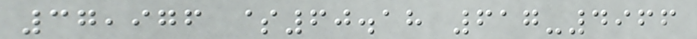37,976 $60.18 617-4966
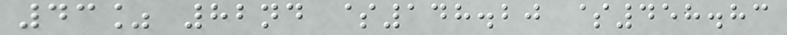43% 82nd $148.20 $458.83
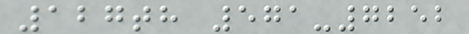127th 571-7252
